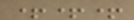+++
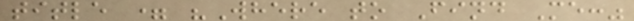title = "Where to Find Me:"
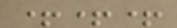+++
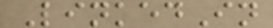LinkedIn
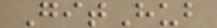GitHub
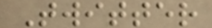Twitter
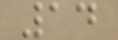14
